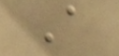A
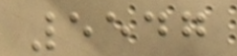5547
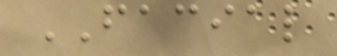FACIAL
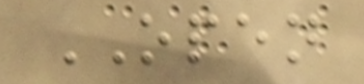OPEN
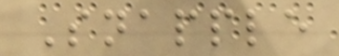Snapple
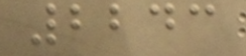2243
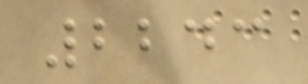2243
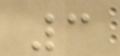3
